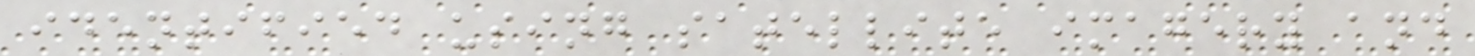identified using satellite imagery and
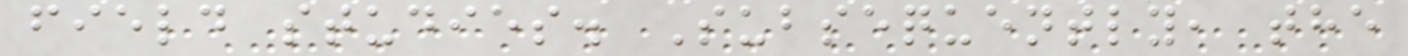field studies. Subsequently, the
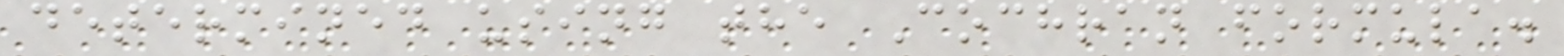determined using the Cochran formula.
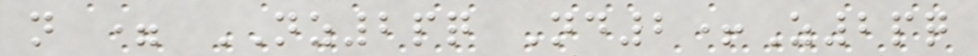n = NZ2pq Nd2+Z2pq
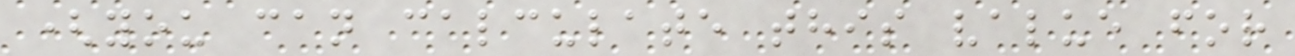(you can calculate this value for
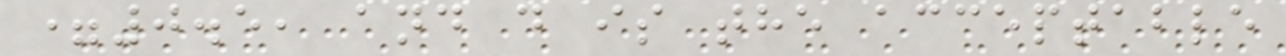=0.5, and d is the acceptable
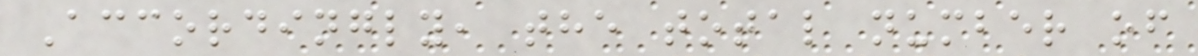Accordingly, the total number of
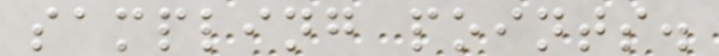sampling points.
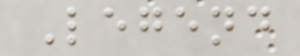Legend
